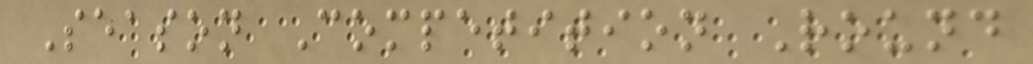Season Competition Round
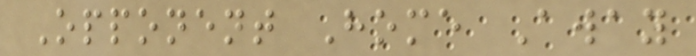Opponent Home Away
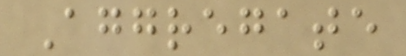Aggregate
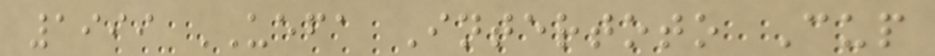1999 UEFA Intertoto Cup
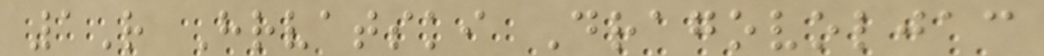1R Hrvatski Dragovoljac
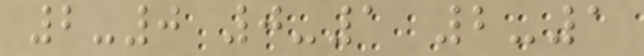2-0 0-1 2-1
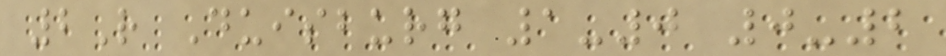2R Duisburg 1-0 0-2
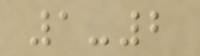1-2
